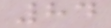84
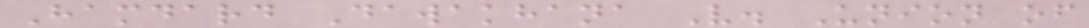Hamdard Dawakhana V. Union of
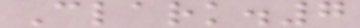Clark.7
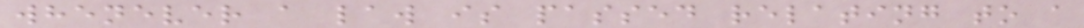whenever a law is passed relating to a
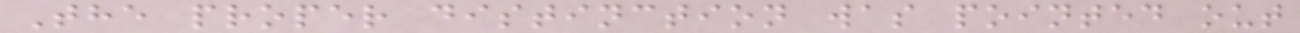The proper distinction was pointed out
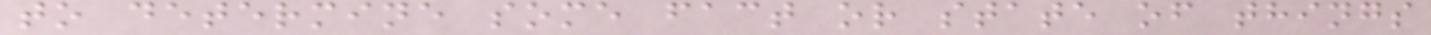to determine some fact or state of things
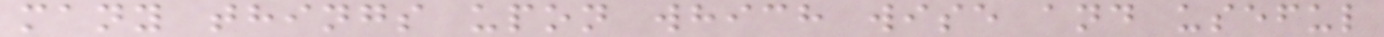many things upon which wise and useful
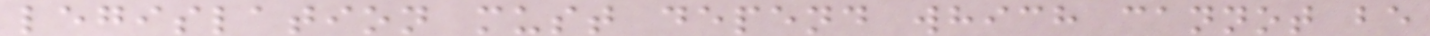legislation must depend which cannot be
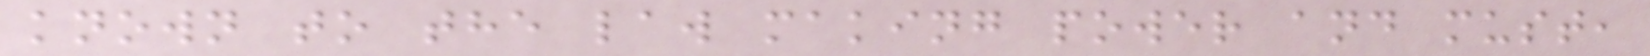known to the law making power and must,
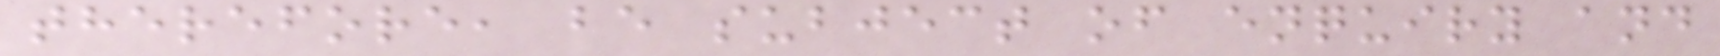therefore, be subject of enquiry and
